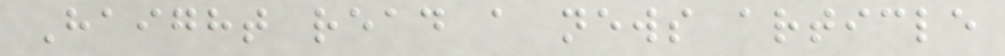Haight read a news article
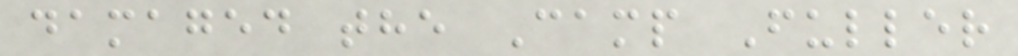damaged the Camp Fuller
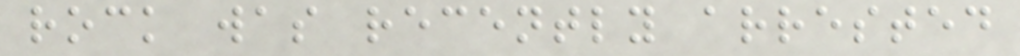rock was recently arrested
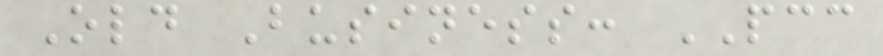Old Business: PCC
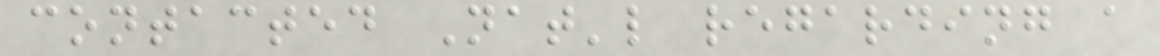contacted Nat'l regarding a
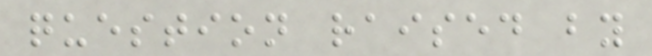question raised by
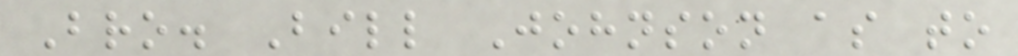Bro. Bill Johnson as to
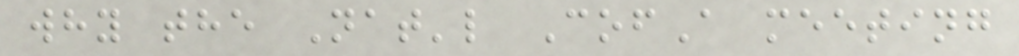why the Nat'l CofA meeting
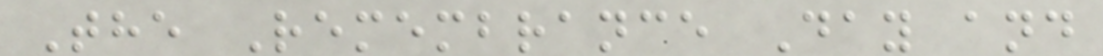The Remembrance Day and
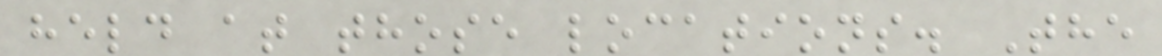held at those locations. The
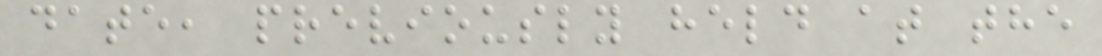date, previously held at the
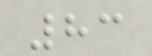83
